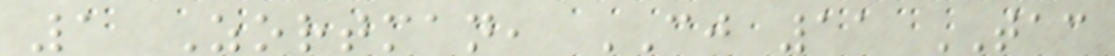1 Zortman, CJ 11 TAC
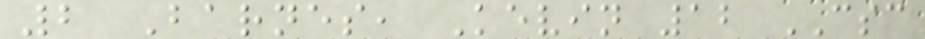2 Barnes, Kevin 12 CSC
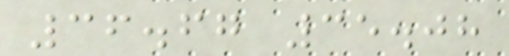36.67 35.08
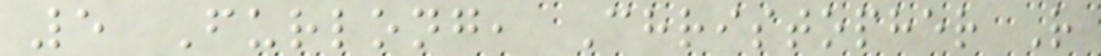5 Furlong, Christopher R
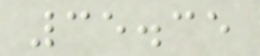35.35
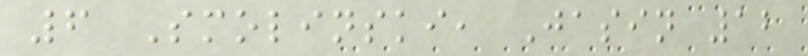6 Smolinski, Jasin 12
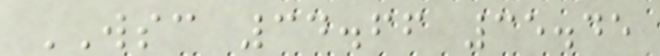WSC 34.66 35.45
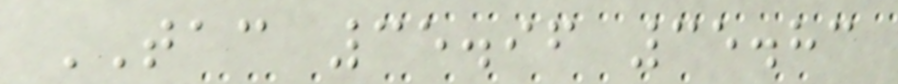TAC 35.96 35.83
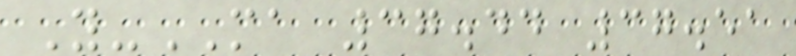Y-MA 37.44 37.51
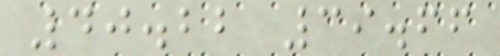40.22 39.66
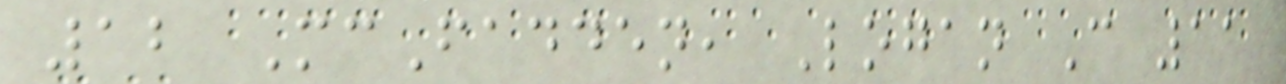12 McFadden, Logan C 11
